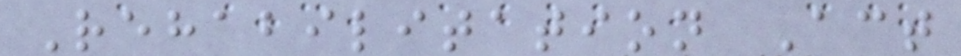Rehabilitation Act
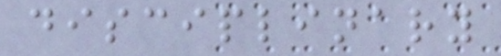disciplinary
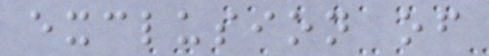exclusion of
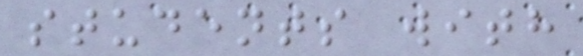students with
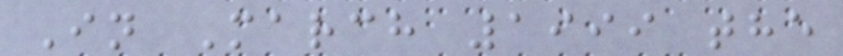In March 1999 the
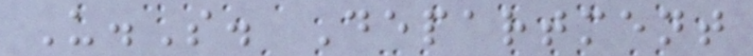U.S. Department
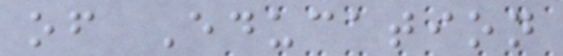of Education
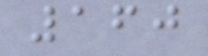160
